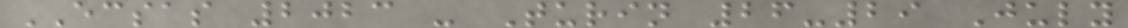ECSAS 2023 - Turin 26-29 July
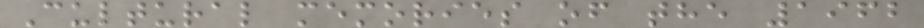Cultural memories of the 1962
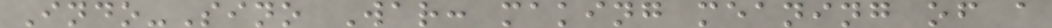Indo-Sino War: making meaning of a
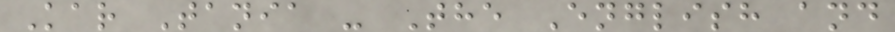Kar Tania - The English and
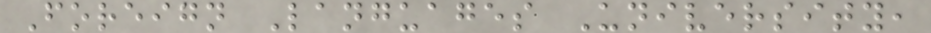Foreign Languages University,
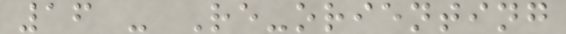16 - Re-orienting
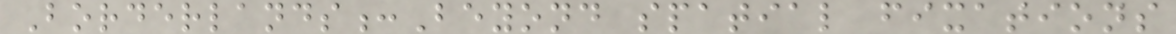Borderlands:Beyond spatial fixations
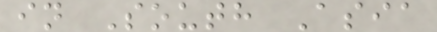in South Asia
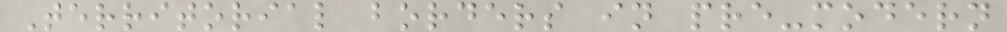Territorial borders in pre-modern
